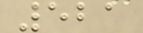521
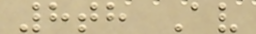8th Av
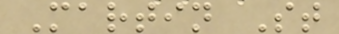Martin St
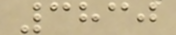3830
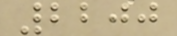2200
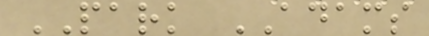PARK ADAMS
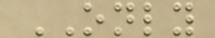ONLY
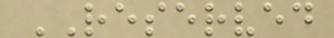RESERVED
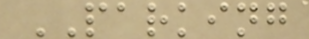PARKING
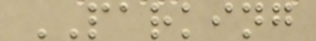PARKING
